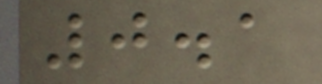0.1
